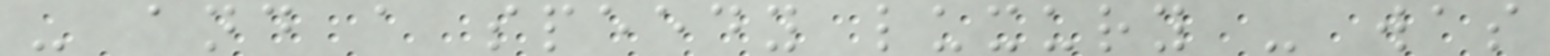- and a speedy luxury - was
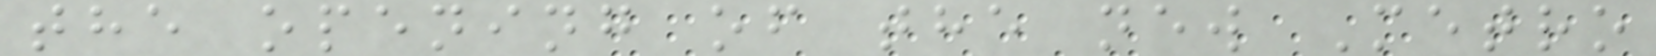the opening of the new Metro
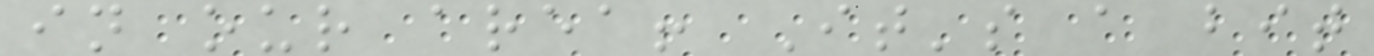in our area! It's a bit
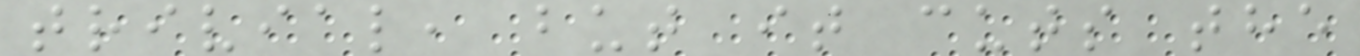trivial, but it cuts the
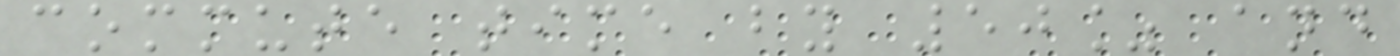commute time by 50% and
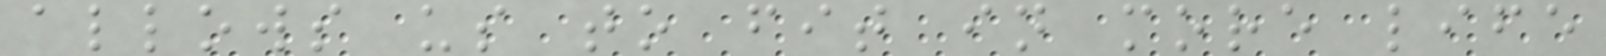allows us to fit in more life
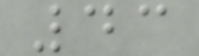43
